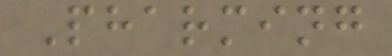Pharming
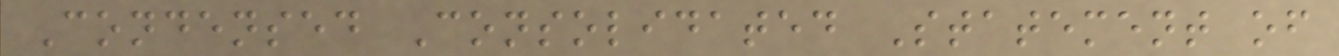Condensed Consolidated Statement of
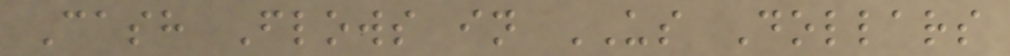Cash Flows in US Dollars
